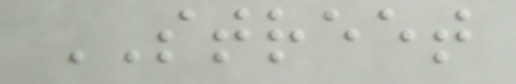STREET
